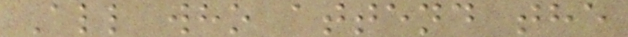All who attend the
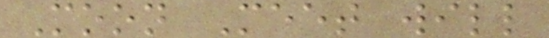Moon Meet will
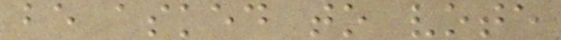be asked to vote
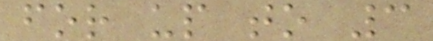for up to 3
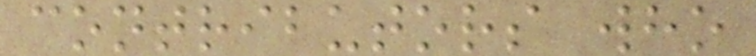contributors who
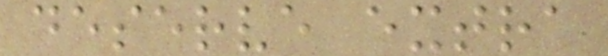deserve extra
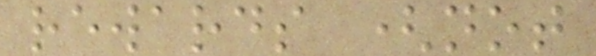rewards (not
